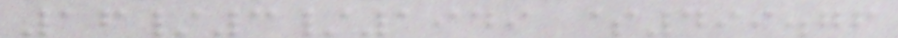16/3/1949 $499.76
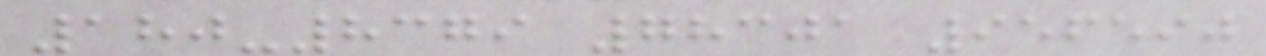180-8379 78301 956590
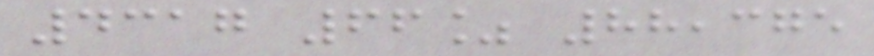4317 66% 88,375
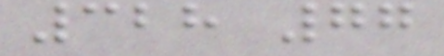328 77
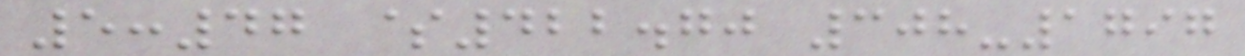5:47 $422.70 308-1797
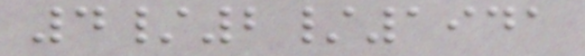4/2/1941
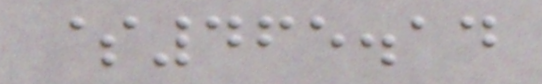$465.14
